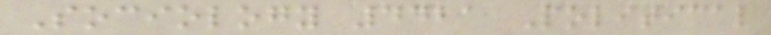Sociology 4421 Political
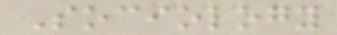Sociology
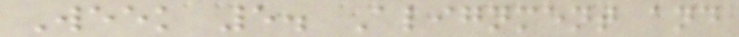Week 5. Alignment and
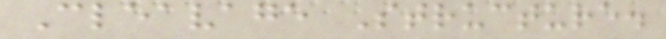Cleavage Structure.
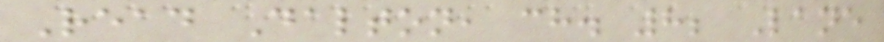Read Dalton, ch. 8; Lane
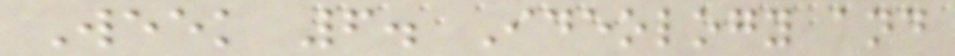Week 6. Ideology and
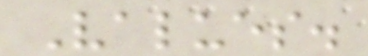Values.
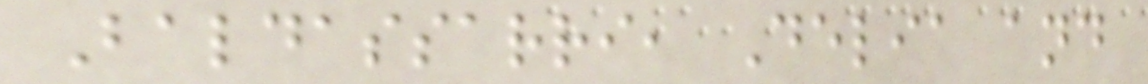Baldassarri, Delia and
